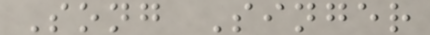Song Singer
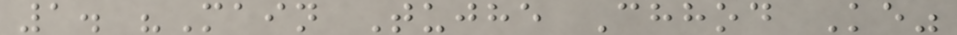1. "Main Tujhe Chhod Ke"
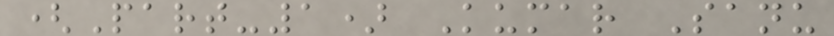(Part-1) Kumar Sanu
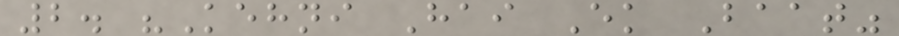2. "Kehni Hai Ek Baat"
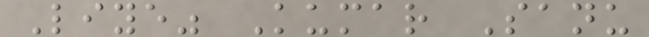Liye" Kumar Sanu
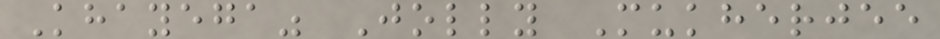Khayega" Jolly Mukherjee
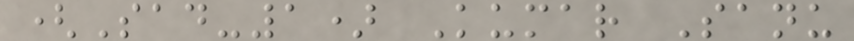(Sad-1) Kumar Sanu
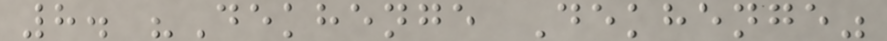8. "Dekhenge Dekhenge"
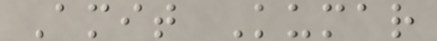Amit Kumar
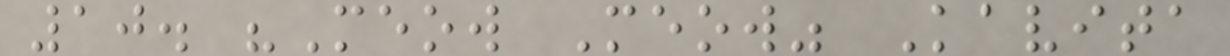10. "Meow Meow" Kavita
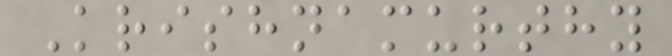Krishnamurthy
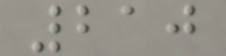210
